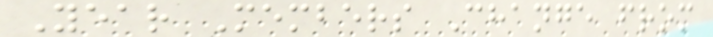Year Members Change from
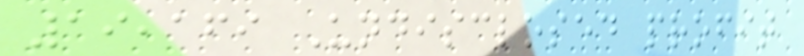19,169 Undisclosed profit
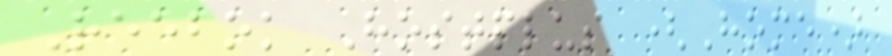Reebok Hostplus (Home)
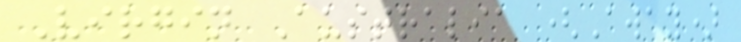Virgin Australia (Away)
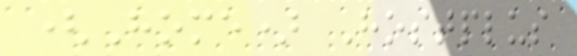(Home) Hostplus
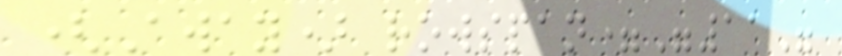(Away) rowspan="11"
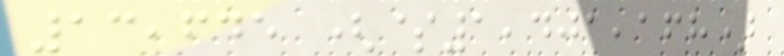13,645 ($1,401,168)
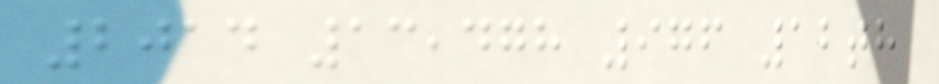2014 13,478 976 12th
